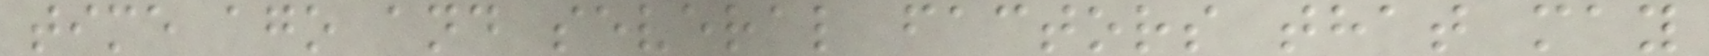time ago and several factors that may
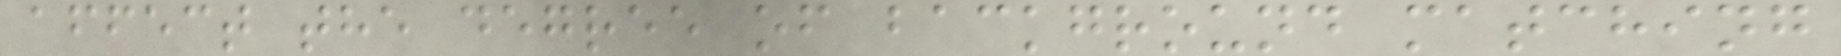affect the degree of background matching
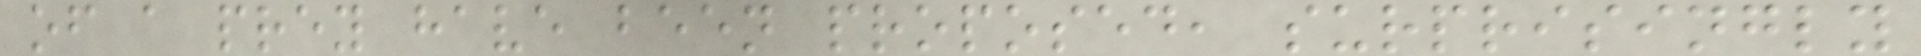of a prey have been proposed, surprisingly
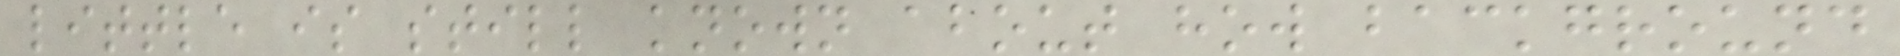little is still known about how background
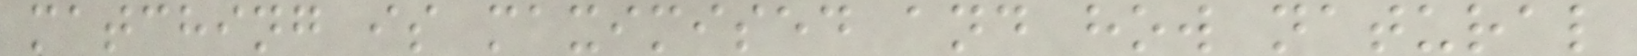matching is maximised and how natural
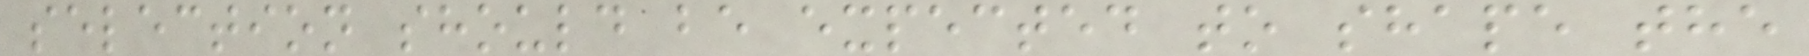selection should be expected to shape the
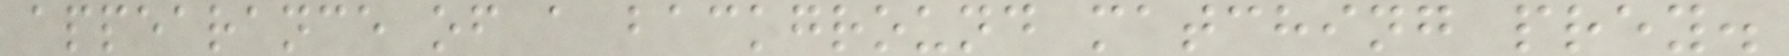appearance of a background matching prey.
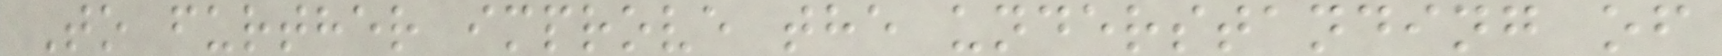To further improve the understanding of
